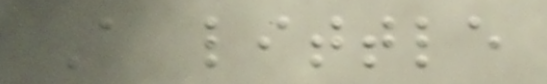A little
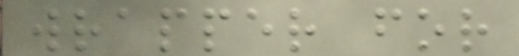wrapper for
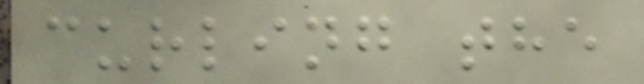curling the
